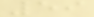59
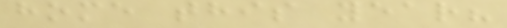home this year?
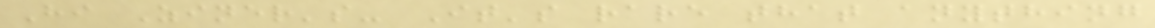Hi Ziner's- It's rare that anything
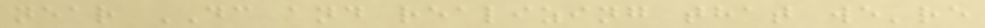near DC and realizing that we're
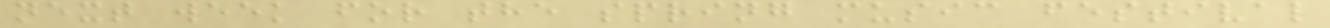next week for the spring music festival
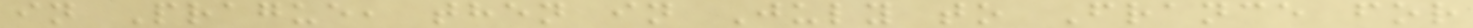in Prague, then in July to France for
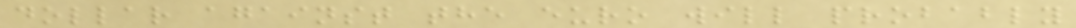dollar against the euro will probably
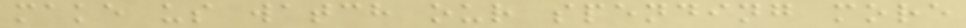make us watch our spending more
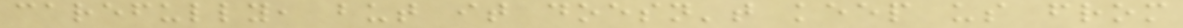carefully, but it doesn't keep us from
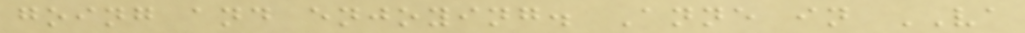going and enjoying. Anne in VA
